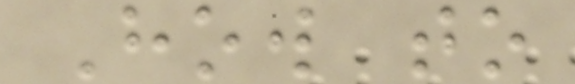How to
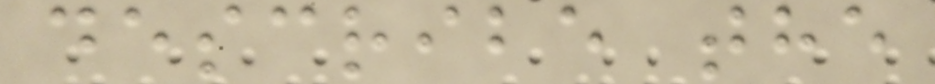describe the
